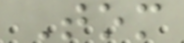Tom
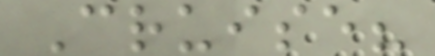Cruise?
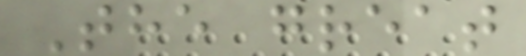The great
